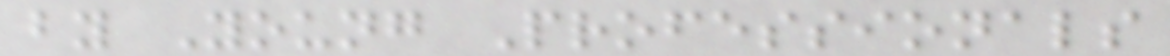by Young Professionals
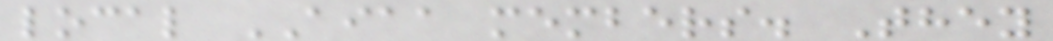local AIAA members. They
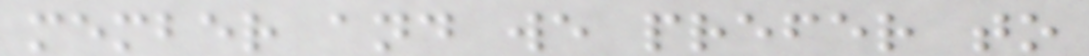member and we prefer to
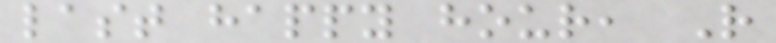last happy hour, R
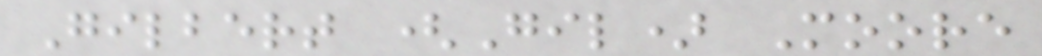Gilbert (Gil) Moore
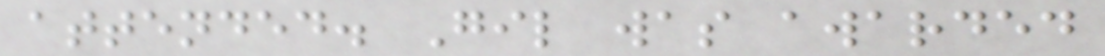attended. Gil was awarded
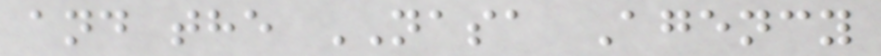and the NASA Agency
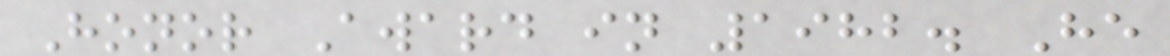Honor Award in 1982. He
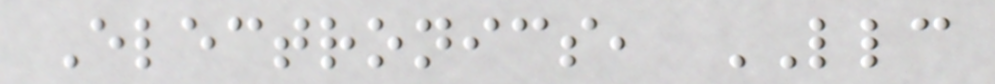Electronics, LLC
